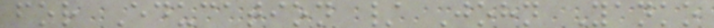for Education / John Yanko
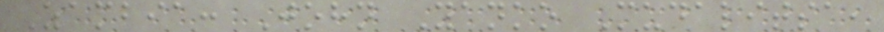Zambia: John Yanko Mudalitsa,
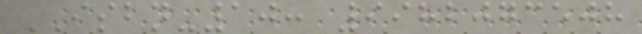ISBN-10: 9982073508
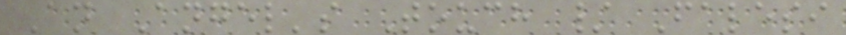An Angel's Touch / Falesi
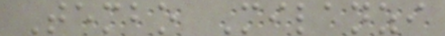Tembo Milanzi
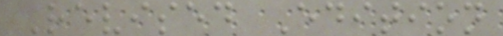Revised Edition
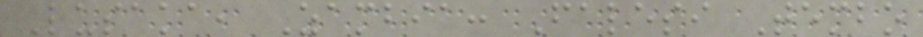Lusaka, Zambia: Falesi Tembo
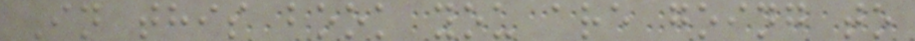In this book you are going to
